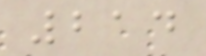214
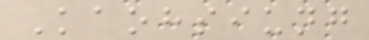Kaohsiung
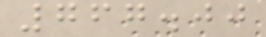767.00
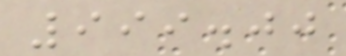999.00
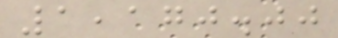1,170.00
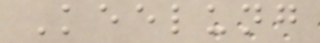Keelung
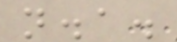n.a.
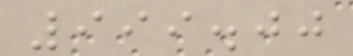999.00
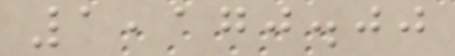1,170.00
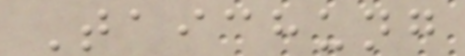Taichung
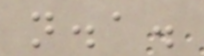n.a.
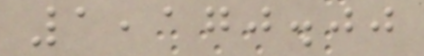1,170.00
